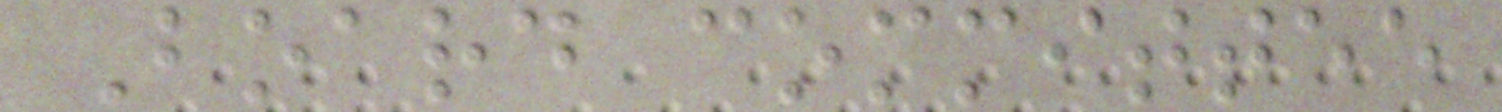Board committee
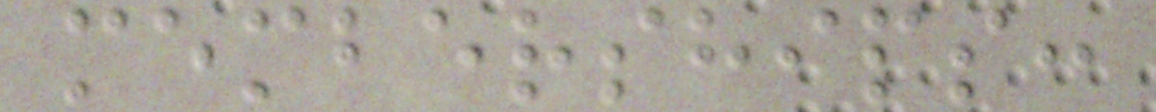memberships:
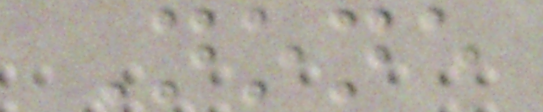None
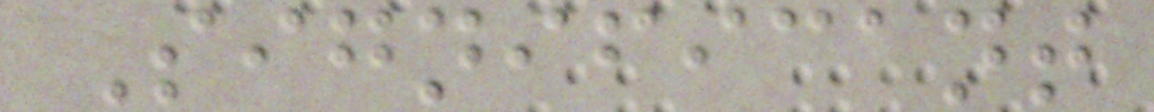Significant
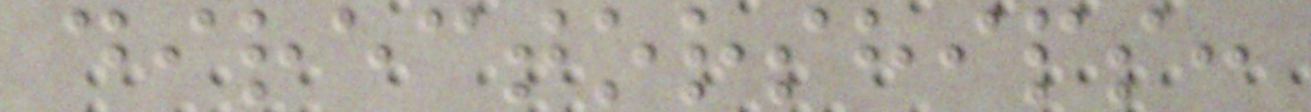directorships:
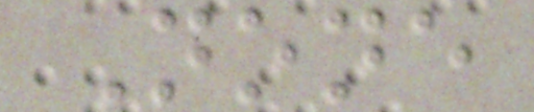None
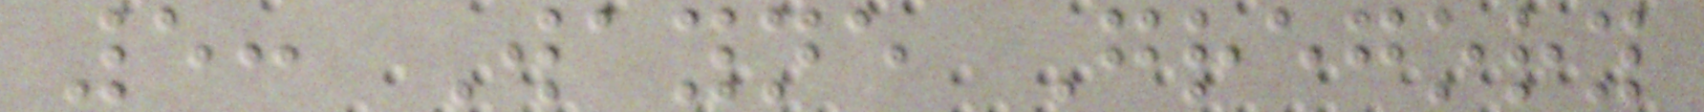5: Wayne Gregory
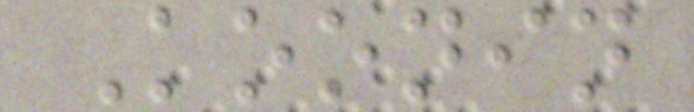Koonin
